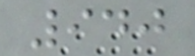940
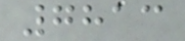7813
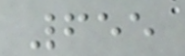655
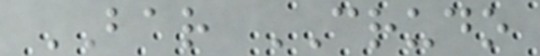BAR CRUDO
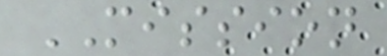MISSION
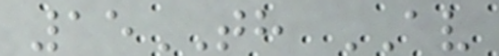15TH AV
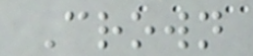Crown
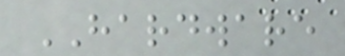HARDWARE
